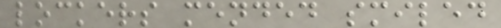lockers mended smiled
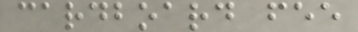cardboard fee
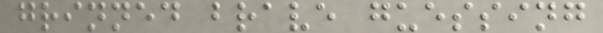grinned brave guessing
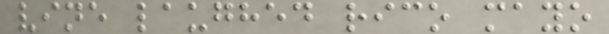vine laughed rico mayo
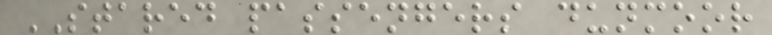STARED passengers dunmoor
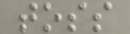toss
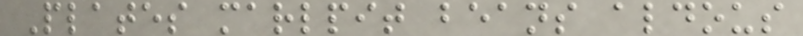Plates marlpit beans aldous
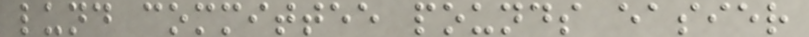lund committee pounds easier
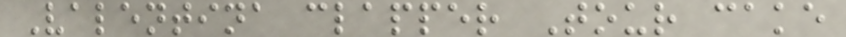Valentina clapper Tour cake
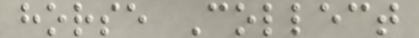horse Collect
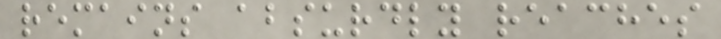remains absurdly reaches
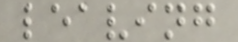leaving
